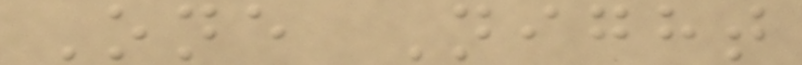One Night
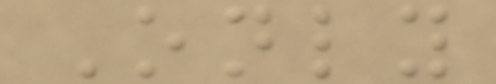Only
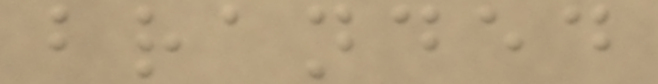branded
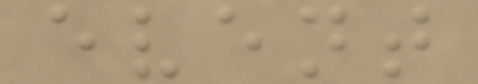event
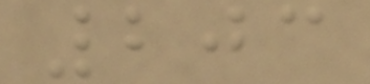203
